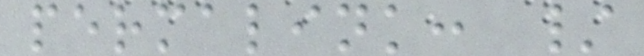permalink: /
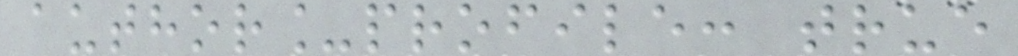author_profile: true
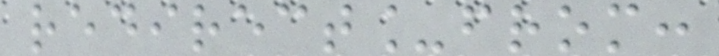redirect_from:
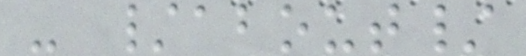- /about/
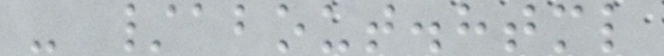- /about.html
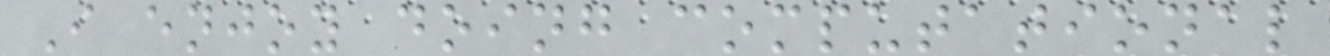I enjoy doing computational
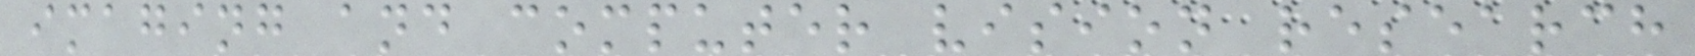imaging and computer vision research
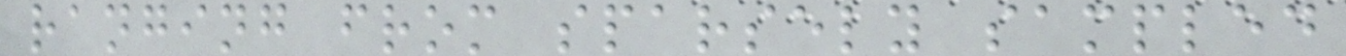ranging from sparsely sampled
